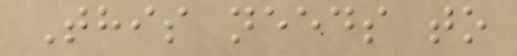This needs to
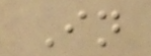In
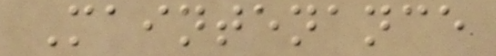Maintenance
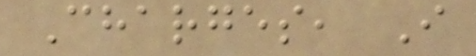Charges, I
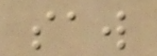saw
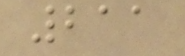211
